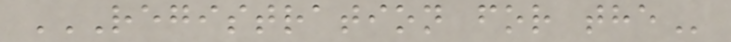REGISTRATION FOR THE
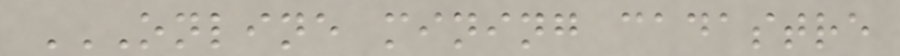ONLINE MINING CADASTRE
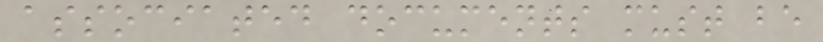associated documents must be
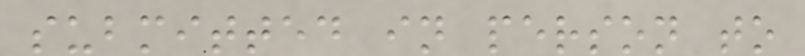submitted in person to
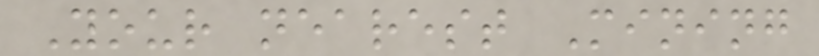Your nearest Mining
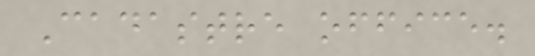Cadastre office.
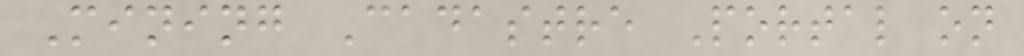Mining Cadastre Portal on
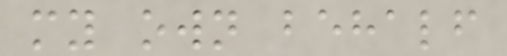my own behalf
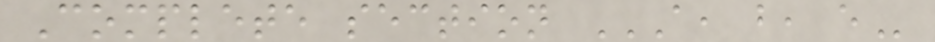Complete section A, B, E
